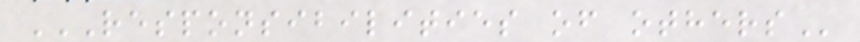RESPONSIBILITIES OF OTHERS
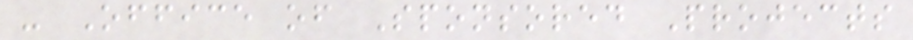- Office of Sponsored Projects
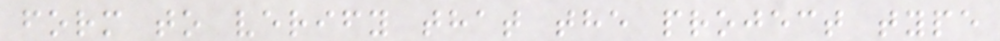form to verify that the project type
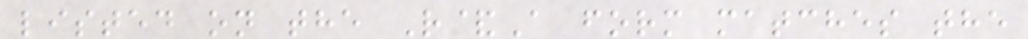listed on the R&A form matches the
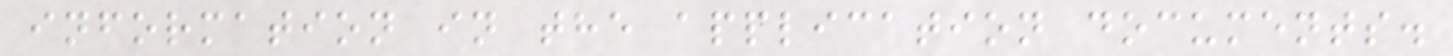information in the application documents.
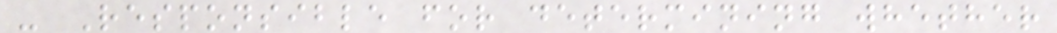- Responsible for determining whether
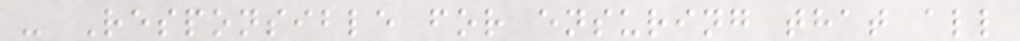- Responsible for ensuring that all
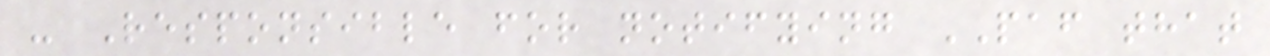- Responsible for notifying PAF that
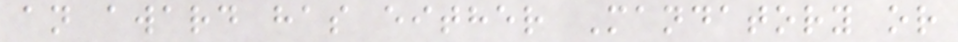an award has either Mandatory or
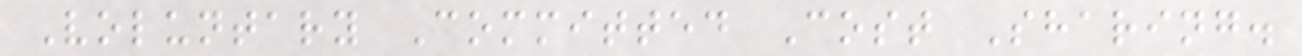Voluntary Committed Cost Sharing.
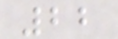22
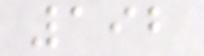192
